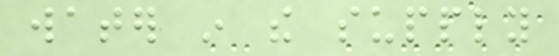water in the supply
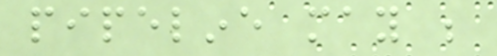pipeline may be
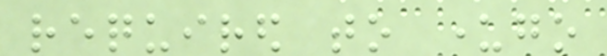required to undergo
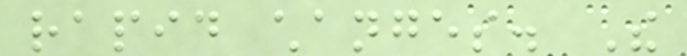rapid changes. The
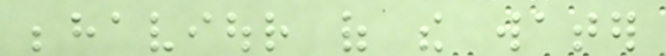behaviour of the water
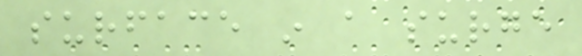surface in a surge
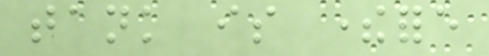tank is therefore
